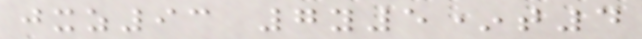jxz93 7y5*t4
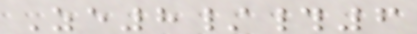Ze8/#6
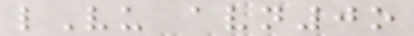lVu avn0o
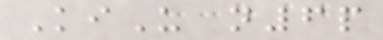KiU n6p
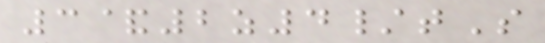3&2z4/tS
